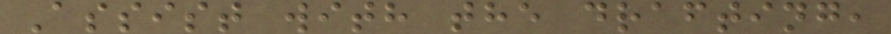Assist with the drafting,
